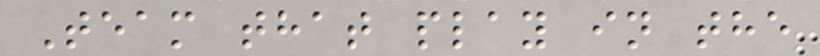Team that play in the
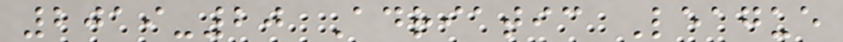2019-20 Adriatic League
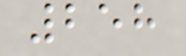258
